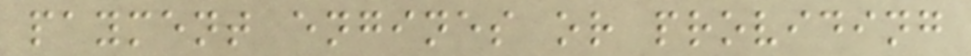payment engines or providing
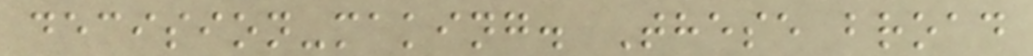decision-making. These broad
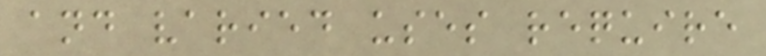and varied uses require
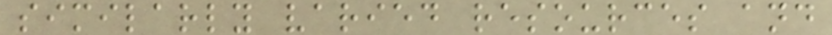similarly varied resources and
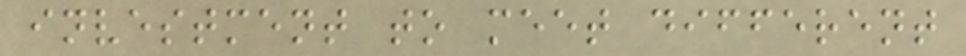investment to meet different
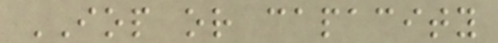IOP or capacity
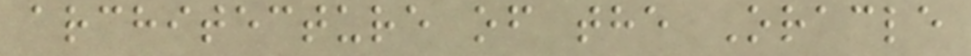architecture of the Oracle
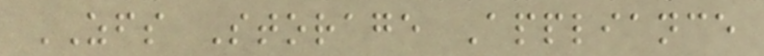ZFS Storage Appliance
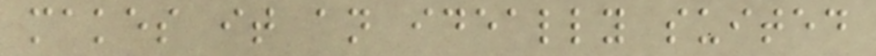makes it an ideally suited
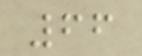66
